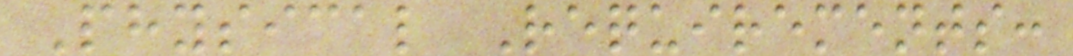Physical Requirements:
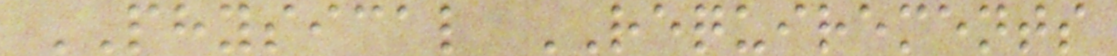PHYSICAL REQUIREMENTS
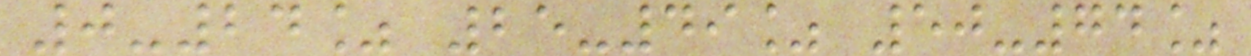0-24% 25-49% 50-74%
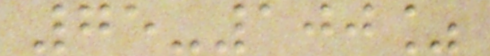75-100%
